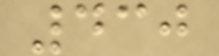430
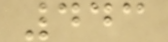443
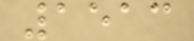1513
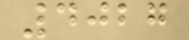4027
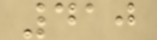410
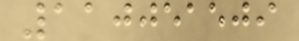110051509
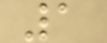1
